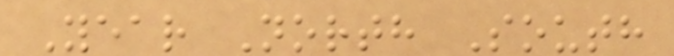Year North South
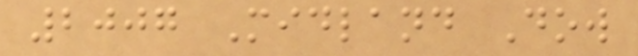2007 Midland Dow
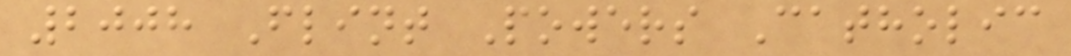2008 Flint Powers Catholic
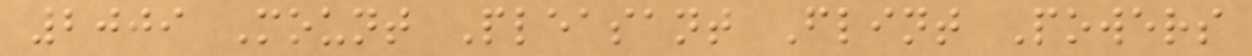2009 Mount Pleasant Flint Powers
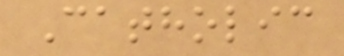Catholic
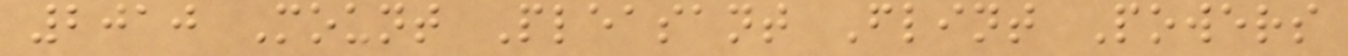2010 Mount Pleasant Flint Powers
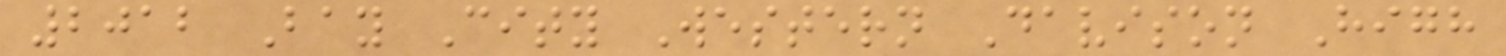2012 Bay City Western Davison High
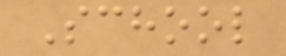School
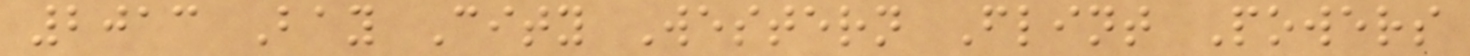2013 Bay City Western Flint Powers
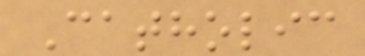Catholic
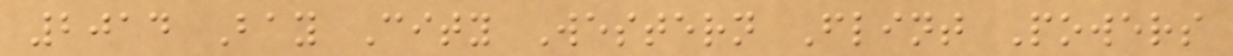2014 Bay City Western Flint Powers
